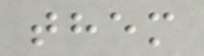them
